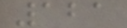121
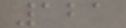121
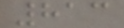813
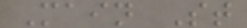Main St
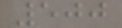500
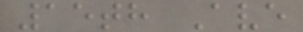15th Ave
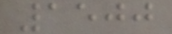1500
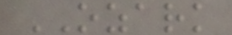OZARK
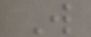W
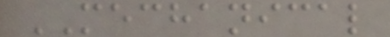MECHANICAL
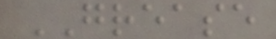GREASE
